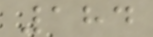184
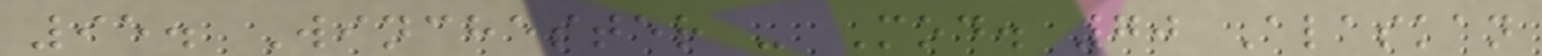95. Winchester - Mod. 70 Alaskan
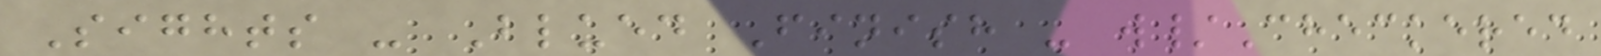Sights - Blued Finish - w/Checkered
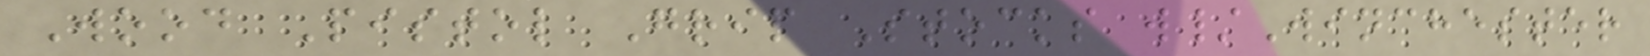Wood Pistol Grip Stocks w/Winchester
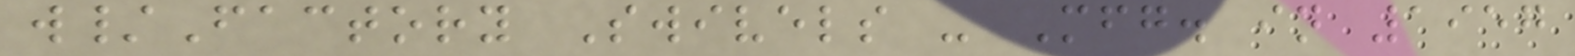w/Factory Swivels - Mfg. in 1957
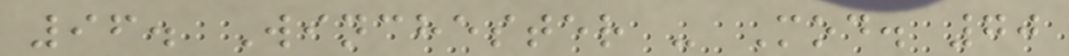96. Winchester - Mod. 70
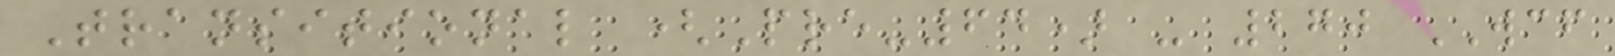Transitional (Pre-64) - 270 WCF
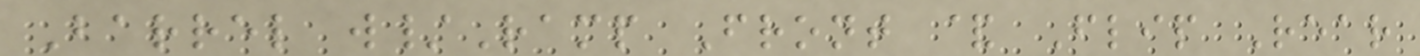Barrel w/Ramp Front & Flip Rear
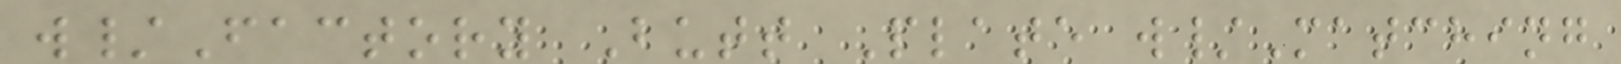w/Factory Butt Plate w/Matching
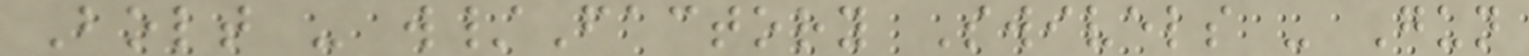Bolt - w/Factory Swivels - Gun
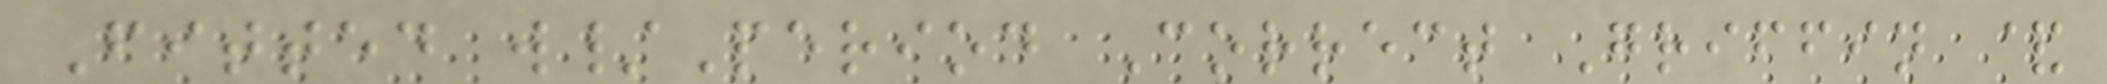Fitted w/Period Correct Griffin &
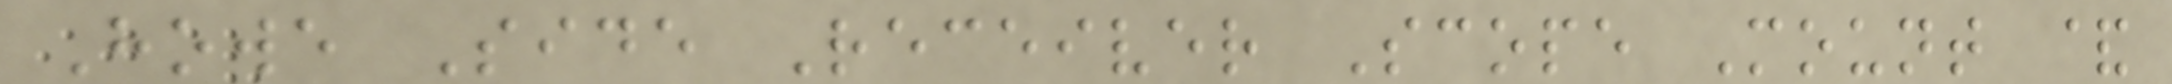Howe Side Receiver Scope Mount &
